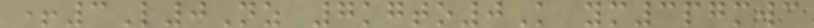+3L0Nz 7kgto0K ym3pgmwc
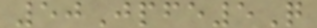50Jpfe5Q
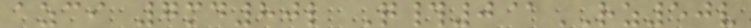azci 7md80l Q#0@RZ50v
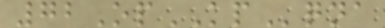72OpKPqna
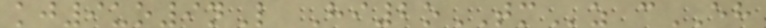kj9uo9nL Hi2oTMz cEH
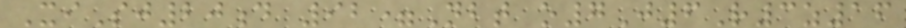XiSj20d 92=Nbt o7J6R3z16
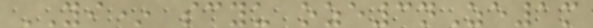YI* scyu oze3nZe1m
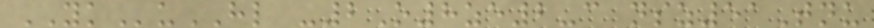YKuHL -2O8ze2-c nsz51Tnu
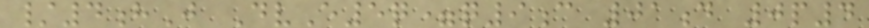/4hJ DvE5q=q9c 01d 0p4
